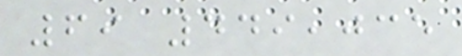69 449,035
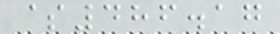$486.17
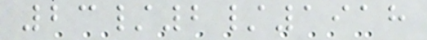23/2/1918
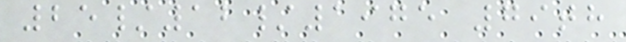25/12/1975 79th
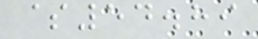$54.89
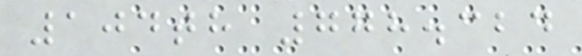104th 778.324
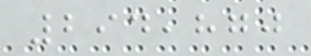294,870
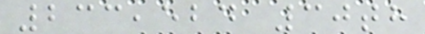233,524 30th
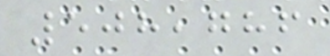508,786
